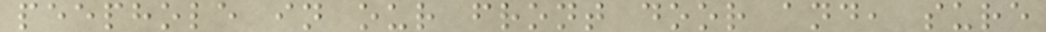peephole in our front door and, sure
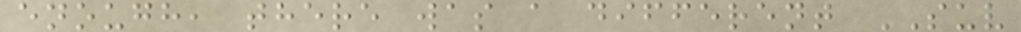enough, there was a different SUV
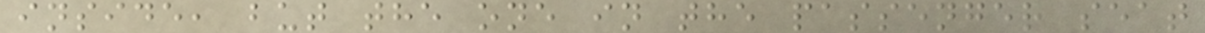inside, but the one in the passenger seat
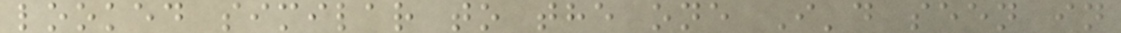looked similar to the one I'd seen in
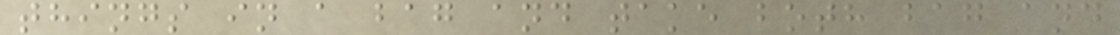things in a bag and take both bag and
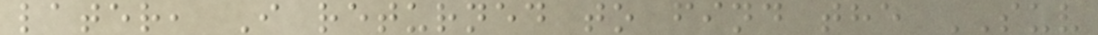later, I returned to find the SUV
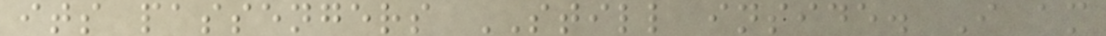its passengers STILL inside. I am
